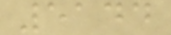5144
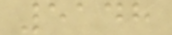5148
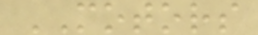MOTORS
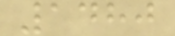1480
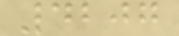4207
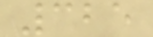325
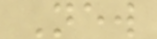New
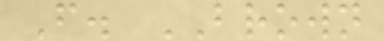F. BROWN
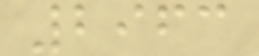2963
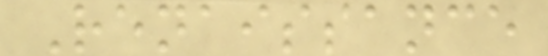Renaissance
